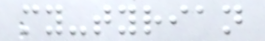my-tyrian
